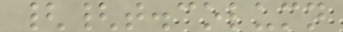{{t.column
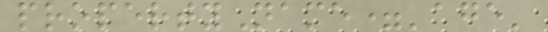propertyName='age'
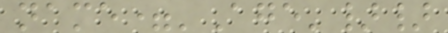name='Age'}}
